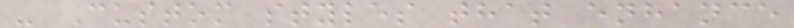- Custom styles that enhance
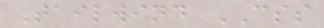Tailwind CSS
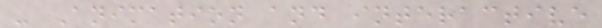- Animation and interactive
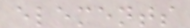elements
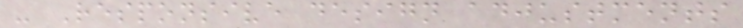- Responsive design adjustments
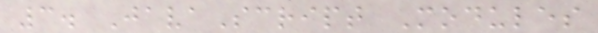3. JavaScript Modules
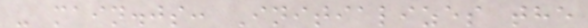- main.js: Initializes the
